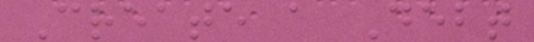Create a Debt
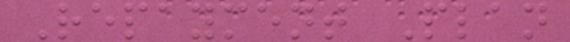Repayment Plan
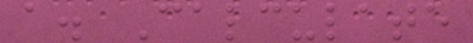a. Calculate
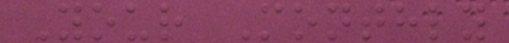Your Monthly
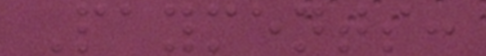Payments:
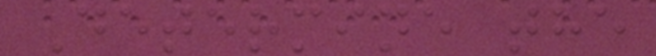Determine the
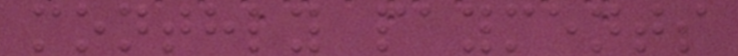monthly payments
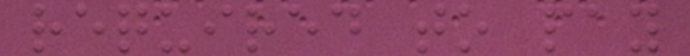required to pay
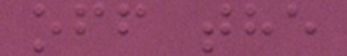off the
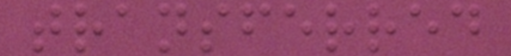transferred
